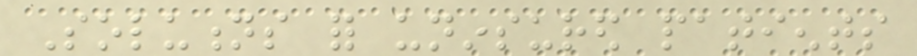Solutions for uninsured patients
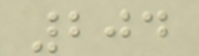204
